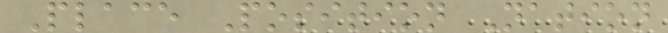Place Position Nation
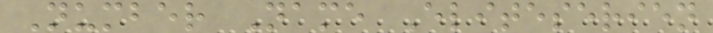Number Name Eliteserien
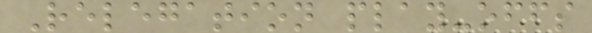Relegation play-offs
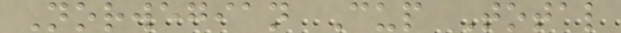Norwegian Cup Total
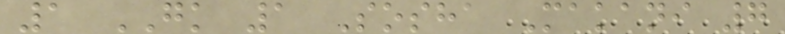1 GK 1 Sosha Makani 7
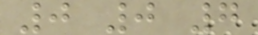0 0 7
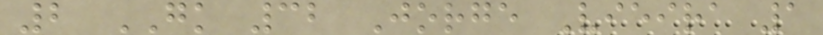2 GK 32 Jorge Vieira 1
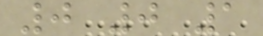0 0 1
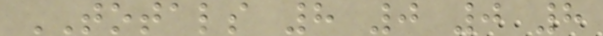TOTALS 8 0 0 8
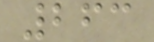263
